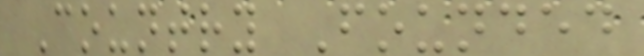Country Founded
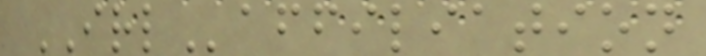IRLaffiliation
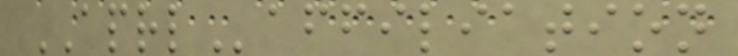APRLaffiliation
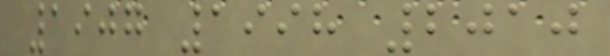1907 1998 2010
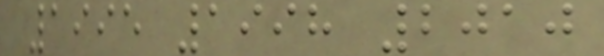1995 1998 2010
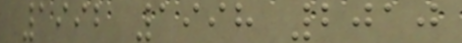1992 1998 2010
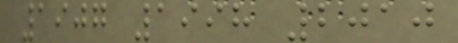1907 1998 2010
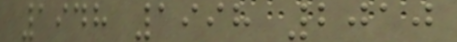1948 1998 2010
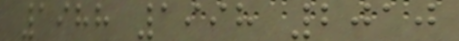1988 1998 2010
